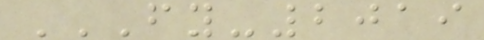FY-2019
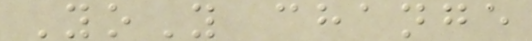YoY change
